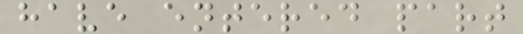have entered part
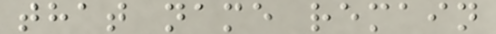that name remain
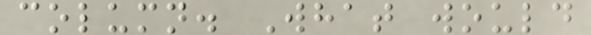column. What would
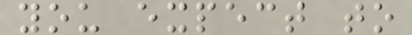you expect to
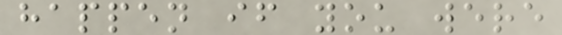happen if you were
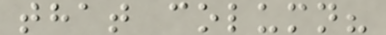that column?
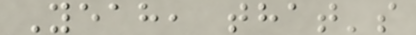Yeah, that's
